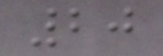20
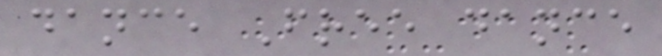dance Free dance
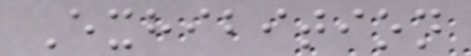Exhibition
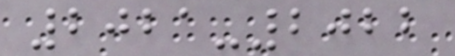2021-2022
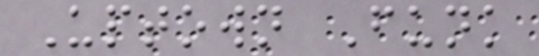Uptown Funk
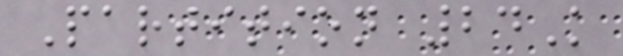Partition 24K
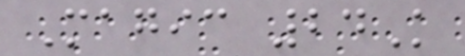Magic 24K
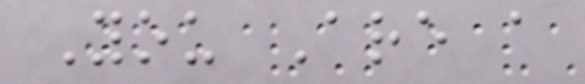You Are a
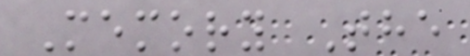Memory The
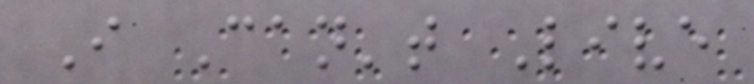I Can't Live
